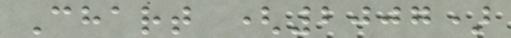Chart (2007)
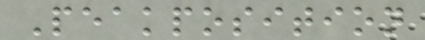Peakposition
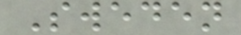Sweden
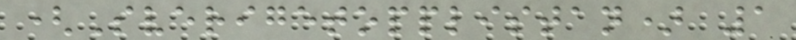(Sverigetopplistan) 1
